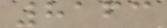8163
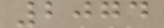2074
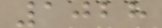1028
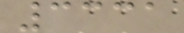3331
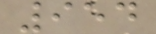954
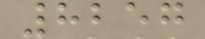8257
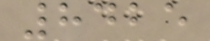8425
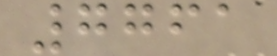7761
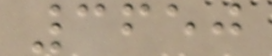3650
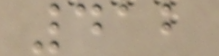412
